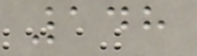148
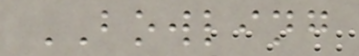BOWLING
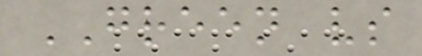GREEN vs
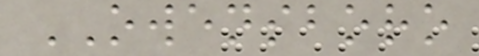OWENSBORO
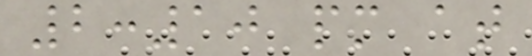2:10 pm at
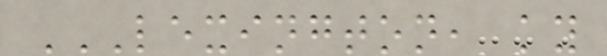LEXINGTON, KY
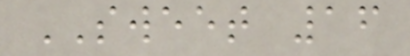SWEET 16
